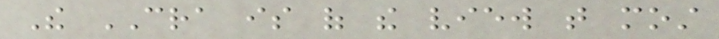The CRA is of the view that most
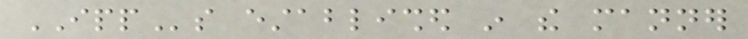IPPs established in the manner
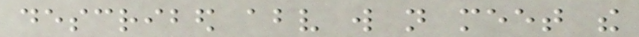described above will not meet the
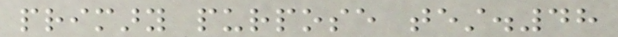primary purpose test.48
